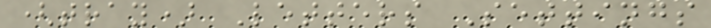(tray) Letters Settings
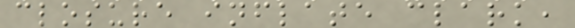closure inflate clark,
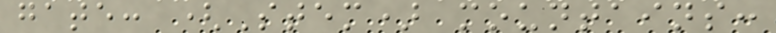gate: (Stem) mountains:
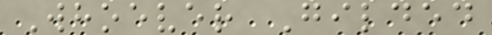Whoever Gilded
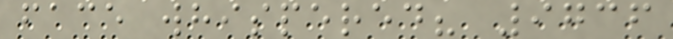face whispered? 9736
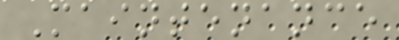Maintenance
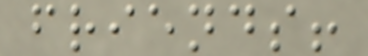friends!
